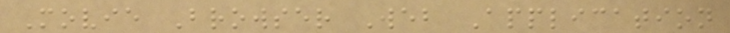Movie Browser Web Application
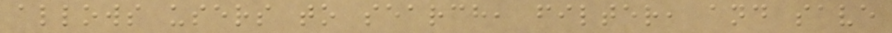allows users to search, filter, and save
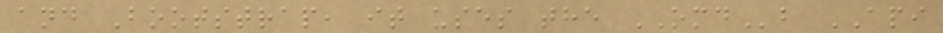and Bootstrap, it uses the OMDb API
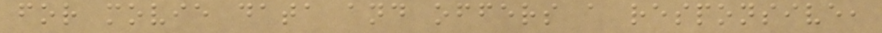for movie data and offers a responsive,
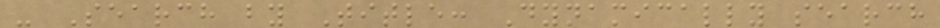- Search by Title: Dynamically search
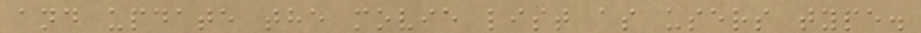and update the movie list as users type.
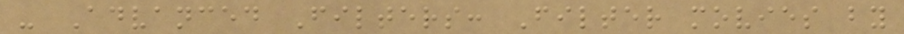- Advanced Filters: Filter movies by
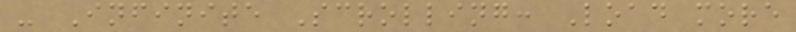- Infinite Scrolling: Load more
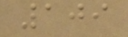109
